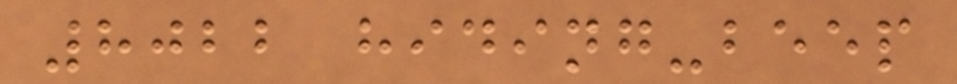8022 hiding-beep
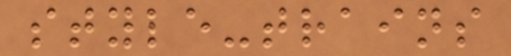style-trains
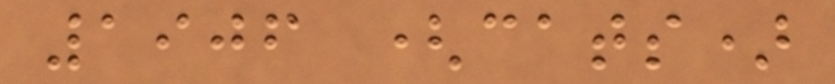1906 (cats)
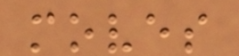moves
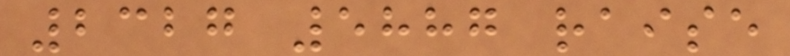2327 5887 raise
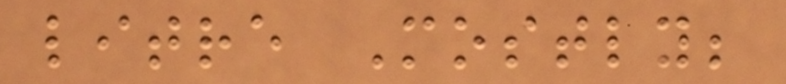litre Mostly;
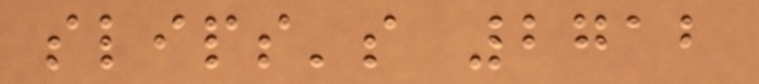slips's 2712
